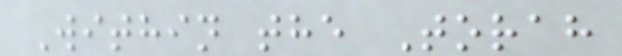Within the Torah
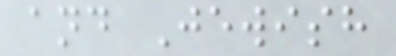and Jewish
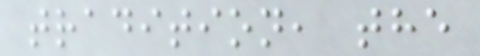tradition, the
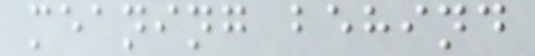meaning behind
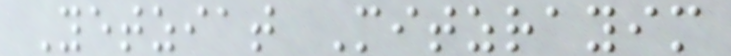Yetziat Mitzrayim
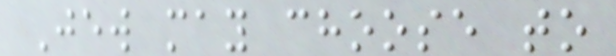Jew may choose to
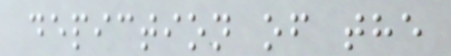depiction of the
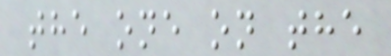the one on the
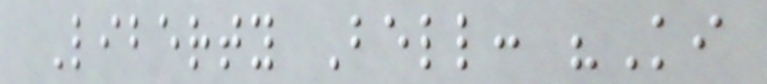Liberty Bell: "Ki
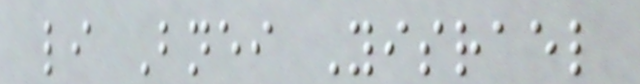li Bnei Yisrael
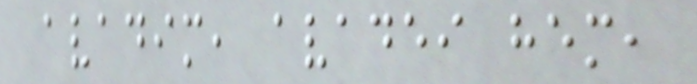avadim, avadei hem,
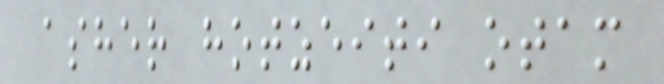asher hotzeiti otam
